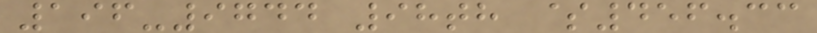196-9744 98th $456.33
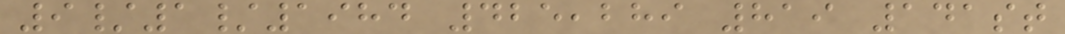9/1/1984 425,289 819 141st
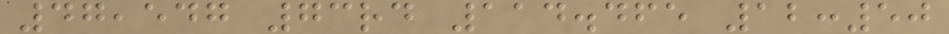47,547 73rd 114.465 12:50
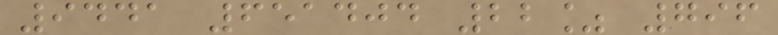9441 651404 22% 796
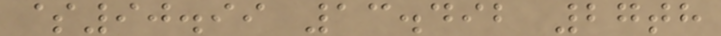$90.99 13.492 27th
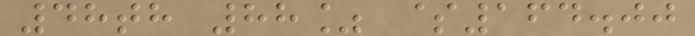48th 88% $164.00
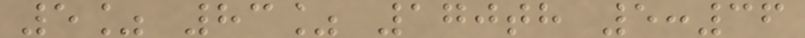5% 83% 170th 5:36
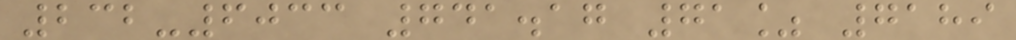232-6033 741.17 71% 7189
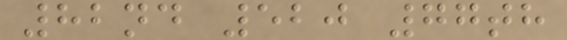82nd 520 77th
